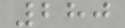280
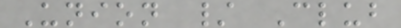Union / Club
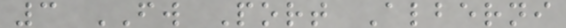3 FW Port Alberni
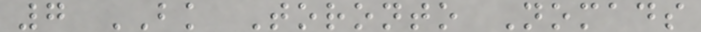7 BK Toronto Nomads
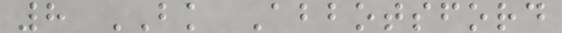8 BK Abbotsford
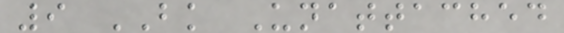9 BK Unattached
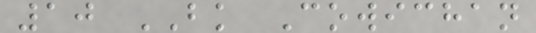10 BK Cowichan
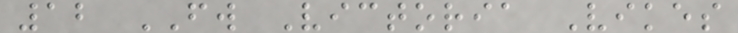12 FW Victoria Vikes
